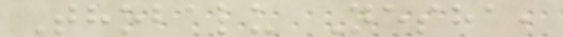Thobalu Nesha,
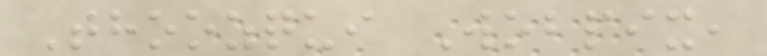Thoozqui Wobpix,
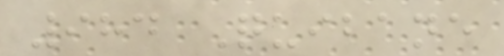984 Quibane
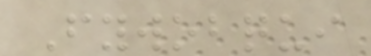Fywobqui
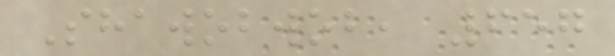Shawobwob, 657
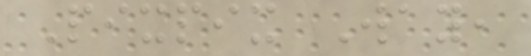Pixpix Way,
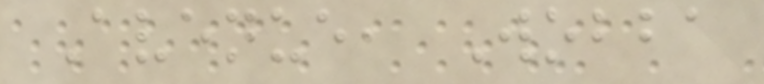Avenue, Wobba
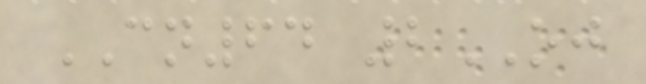CN64 2OJ
